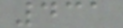431
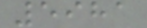5981
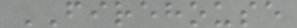FIREHOUSE
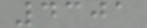4301
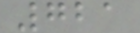721
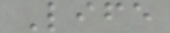Life
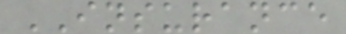INSURANCE
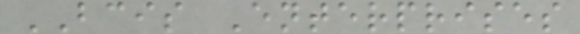BCIS Enterprises
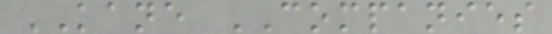KANE COMPANIES
